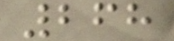268
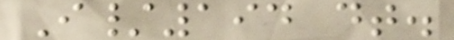I/194 dt.
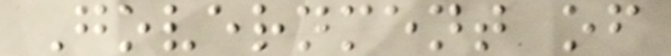Government of
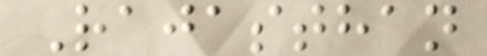Rajasthan
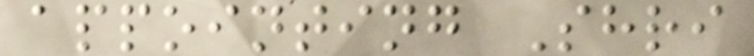appointing Shri
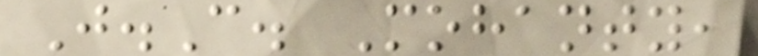J.C. Mohanty,
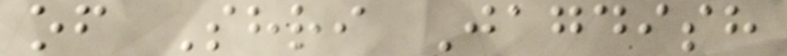of Shri Jagdish
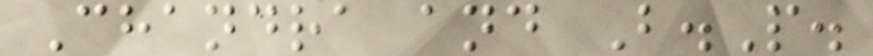Chandra and B.P.
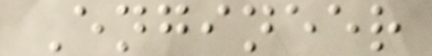Engineer
